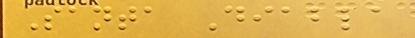Santa Diabla
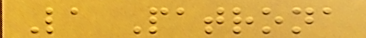La Patrona
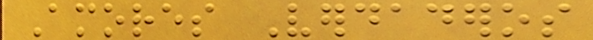Amores Verdaderos
